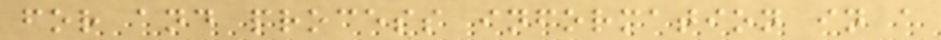for and process information in a
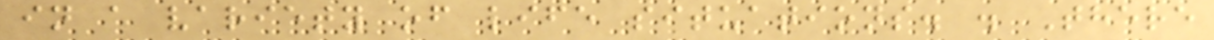in a variety of life situations. . There
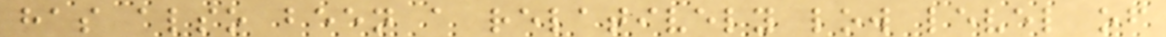has also been a relatively low level of
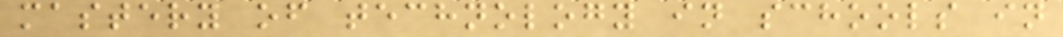mastery of technology in schools in
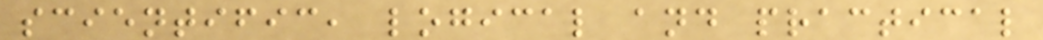scientific, logical and practical
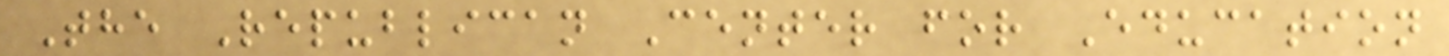The Republican Center for Education
